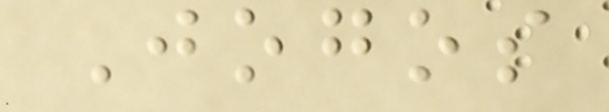Jogos
